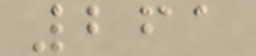261
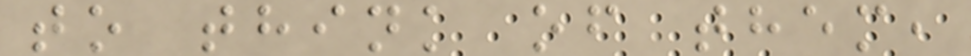to think of them,
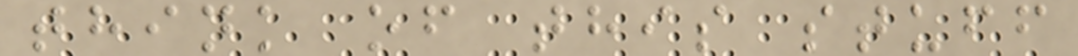think of this stuff
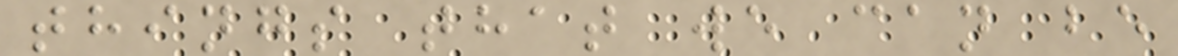things that we can be
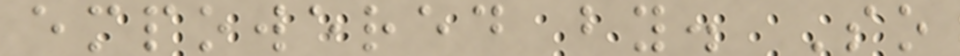empowered by. So
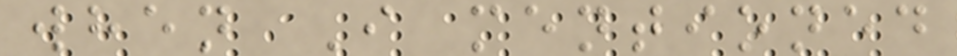when I mentioned
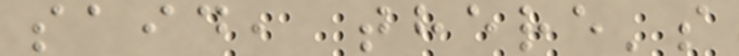said, there's
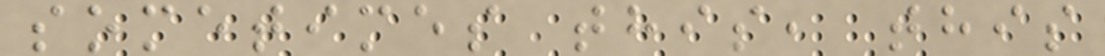sometimes this, this
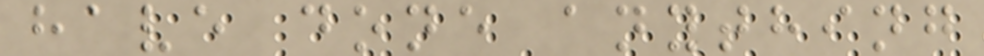have done anything
